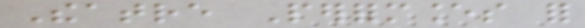Theatre Performances for
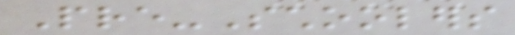Pre-Schoolers
